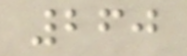260
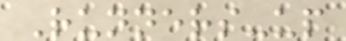Runners-up
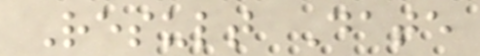Result Date
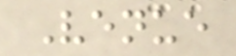Venue
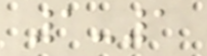1-1
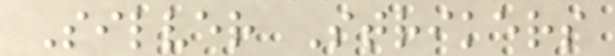Silver Strikers
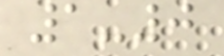1-0
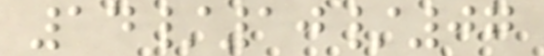14/10/07
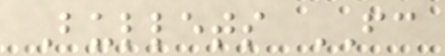Bullets FC
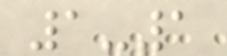1-1
